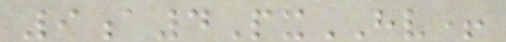9a4PxHV+
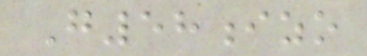G58izo
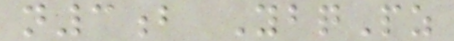n3b YbqPz
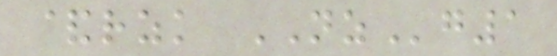&rzk NZg1
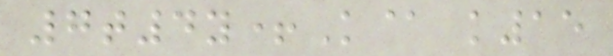7t4y+K@ k15
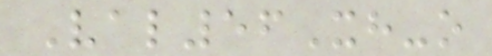Val56Xh-o
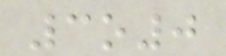3o0
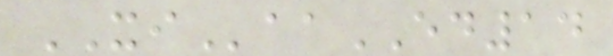XIaaED14
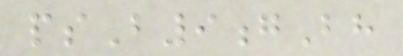psB9gBh
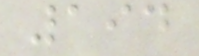194
